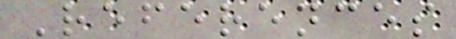References
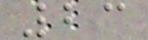23
